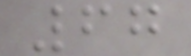67
